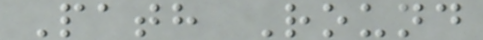Path Round
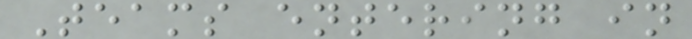Teams entering in
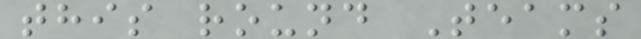this round Teams
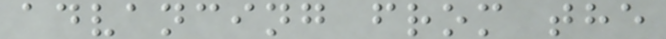advancing from the
